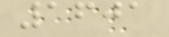1601
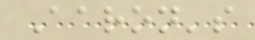Aaron's
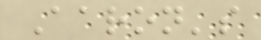Aaron's
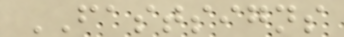FASTSIGNS
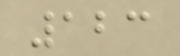123
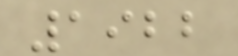1922
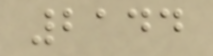2144
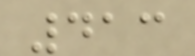413
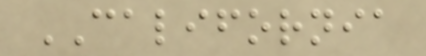CALIFORNIA
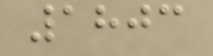1803
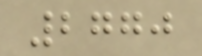2770
